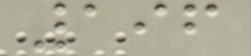196
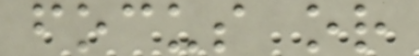focus or
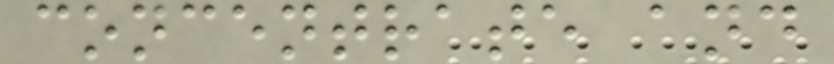concentrate and
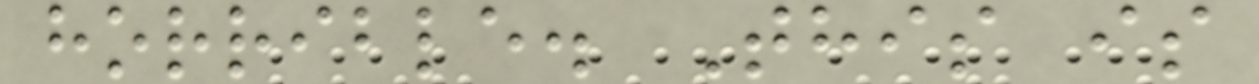horrible. This is
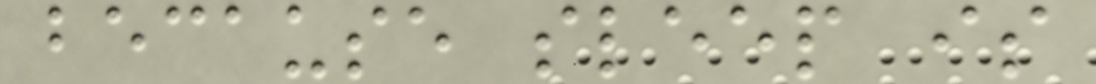because sleep is
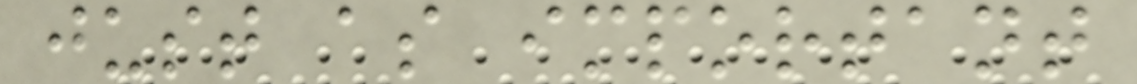just as important
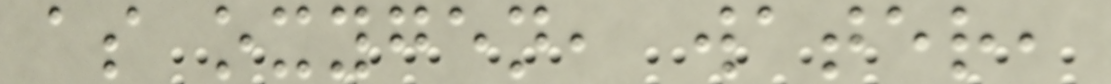as oxygen, water,
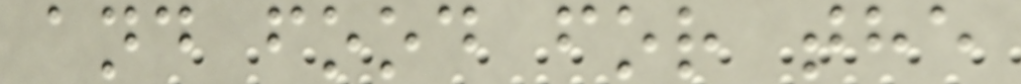and food for the
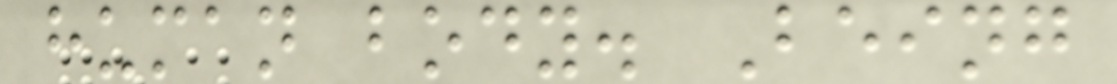human body. Being
